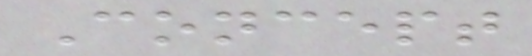Concept
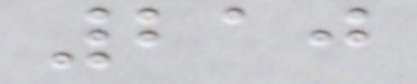210
